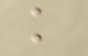k
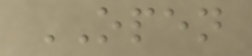OPEN
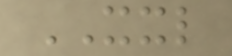XXL
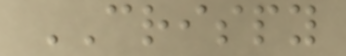CRISPY
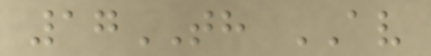17TH AV
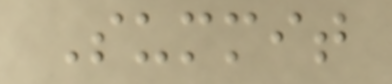Summit
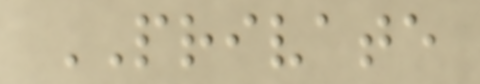PRIVATE
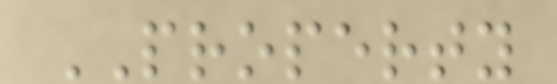PROPERTY
